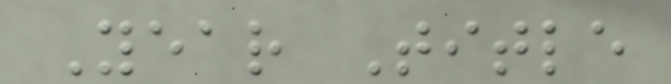Year Title
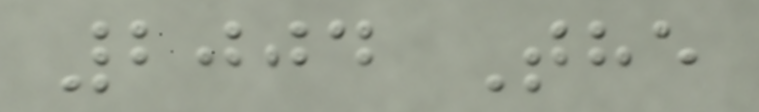2004 The
